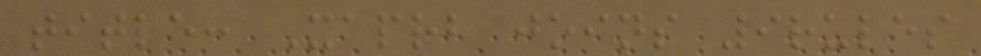title: Xaprb joins 9rules
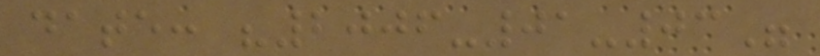date: "2006-01-03"
